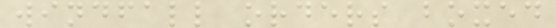windfall orders boxed
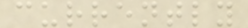currently
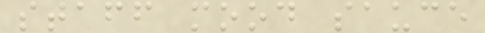staff mood sauce
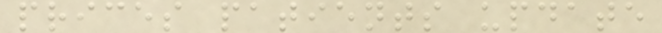prices patients update
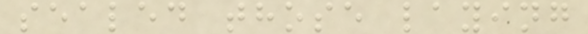sealed those laying
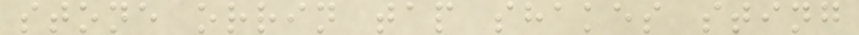stone orrin tap shakes sting
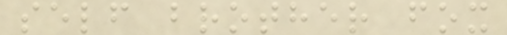self brother fox
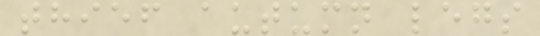thief autumn legs
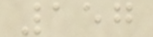157
